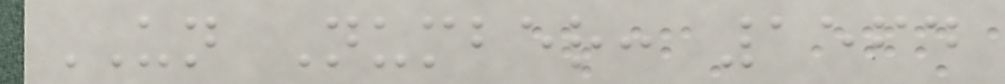UN Number: 1564
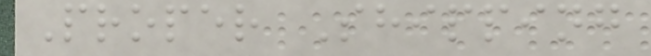Proper Shipping
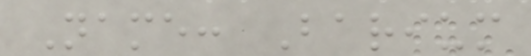Name: Barium
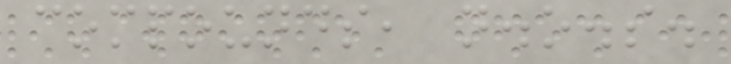compounds, n.o.s.
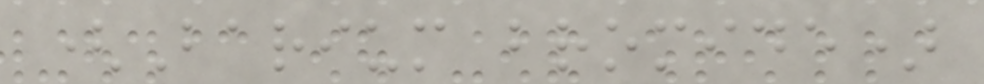(Barium bromide)
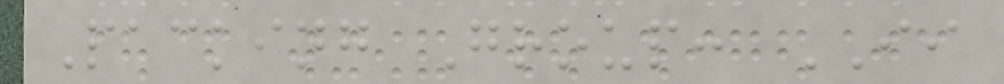Packing Group: II
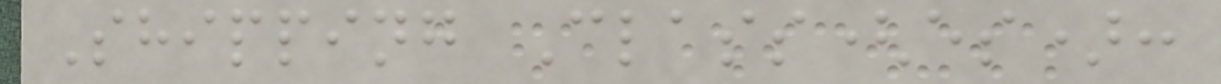Shipping Class(es):
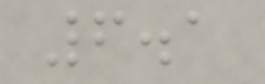6.1
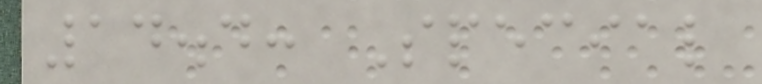14.4: Special
